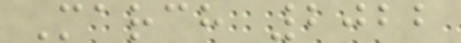March 2022
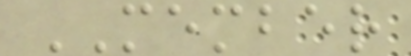MEMBER
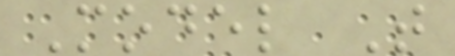Model T
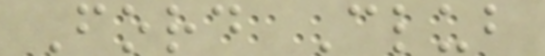Ford Club
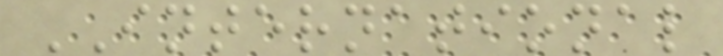INTERNATIONAL
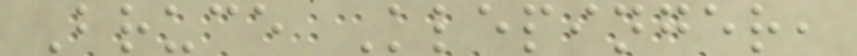Bruce Klepinger,
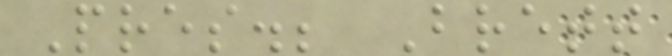Pres.; Brett
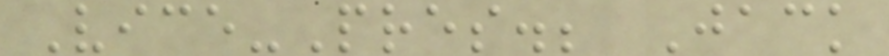Vice-Pres.; Jack
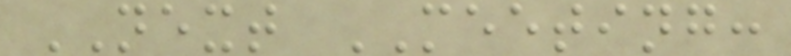NEXT MEETING:
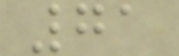71
